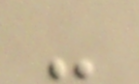-
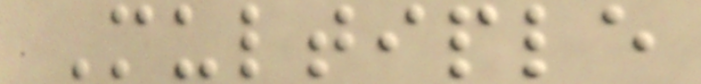Multiple
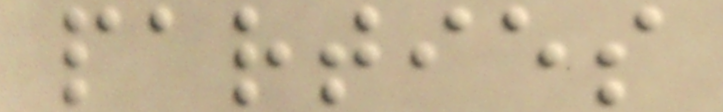parties
